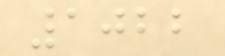1022
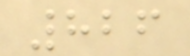826
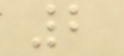2
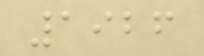1926
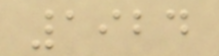1924
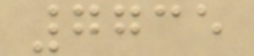7735
